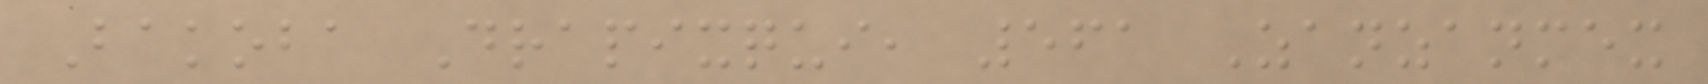Bakoba Drapixqui, 561 Zanzanmex
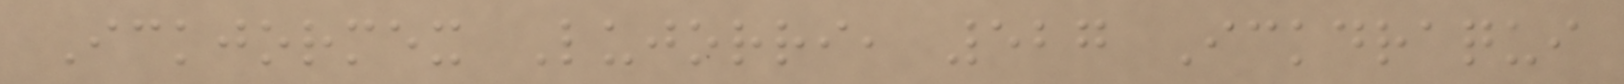Ickjormex Lujorri, 527 Ickdraqui
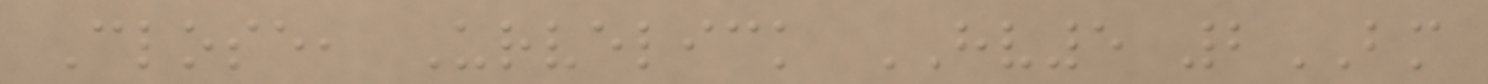Close, Urvelick HV5 2BM
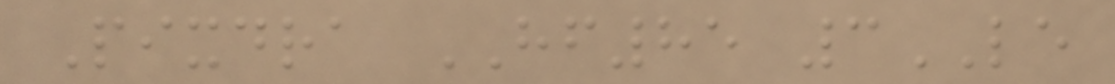Pixdra HF85 3LE
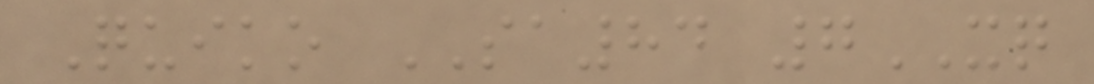Quiko SA84 7XQ
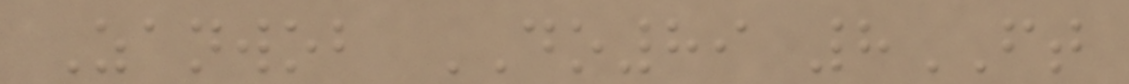Zanwob DO89 8FT
